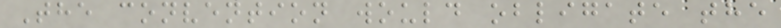The convention would obligate the
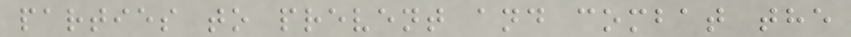parties to prevent and combat the
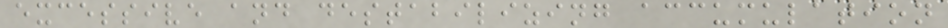excessive and destabilizing accumulation
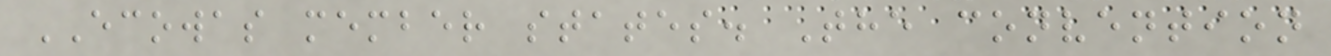ECOWAS member states. The convention
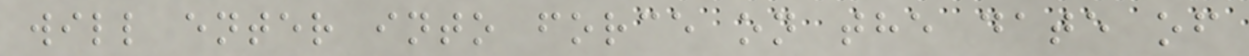will enter into force on the date of
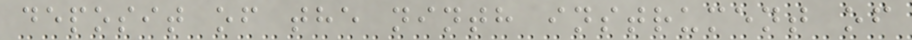deposit of the ninth instrument of
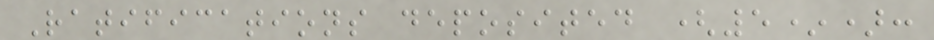Ratifications deposited (5*):
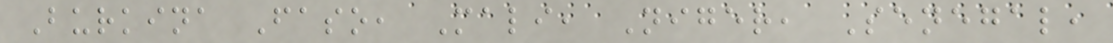Burkina Faso, Mali, Niger, Senegal,
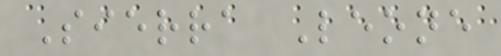Sierra Leone
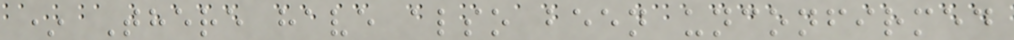* There have also been unconfirmed
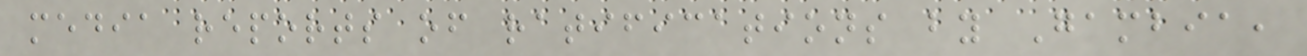media reports of ratifications by Gambia,
